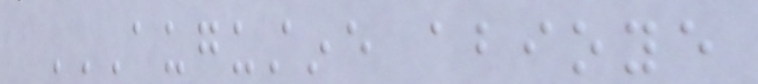AUGUSTINE ABIOYE
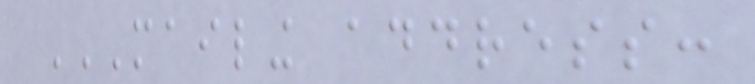MAILING ADDRESS:
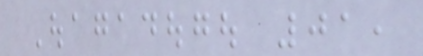Ouagadougou 01,
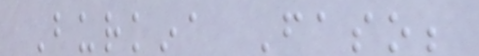Burkina Faso;
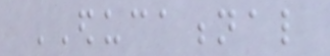EDUCATIONAL
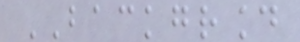BACKGROUND
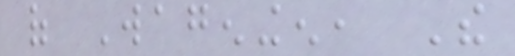of Wageningen, The
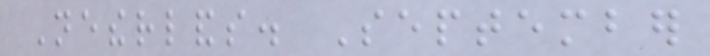Netherlands. September
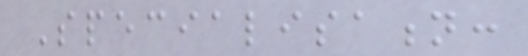Specialisation:
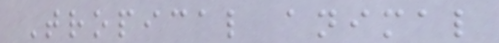Tropical animal
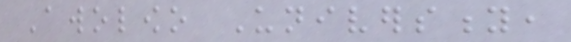Awolowo University,
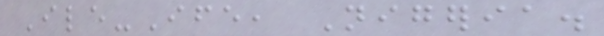Ile-Ife, Nigeria.
